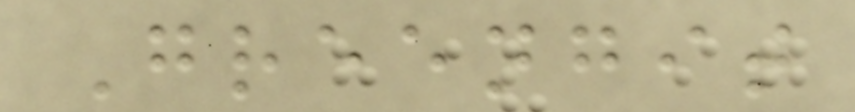Greengit
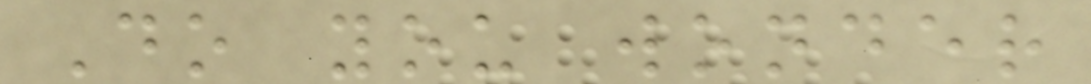Do you wonder
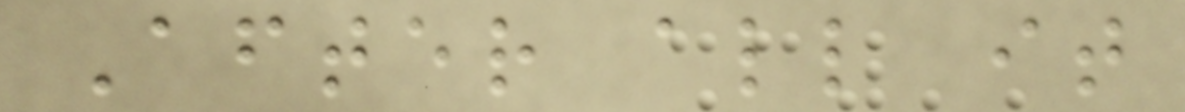After all it
